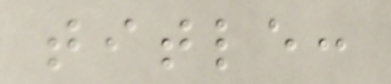title:
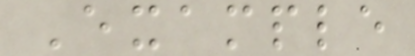Example
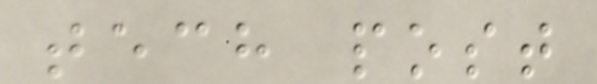tech post
